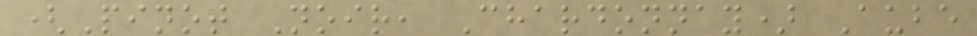(Pinot Noir, Chardonnay) Aube
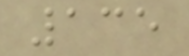135
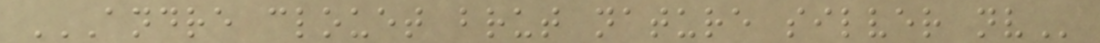ANDRE CLOUET BRUT NATURE SILVER NV
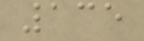135
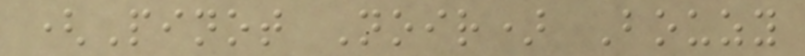(Pinot Noir) Bouzy
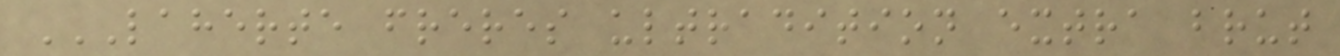LAHERTE FRERES ULTRADITION EXTRA BRUT
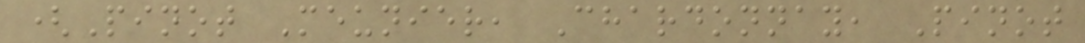(Pinot Meunier, Chardonnay, Pinot
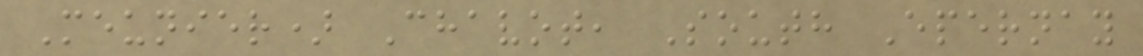Meunier) Chavot, South Epernay
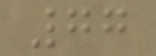77
